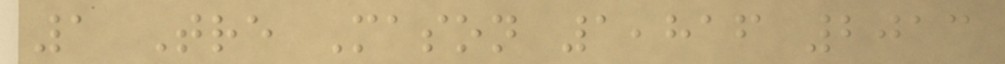1 Tre Mason 1,816 2013
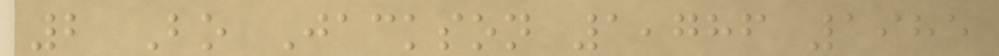2 Bo Jackson 1,786 1985
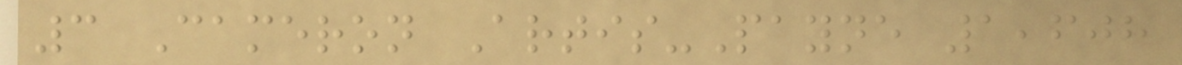3 Cameron Artis-Payne 1,608
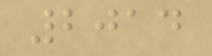2014
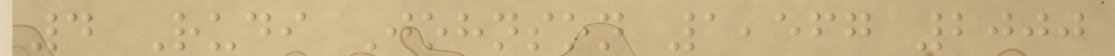4 Rudi Johnson 1,567 2000
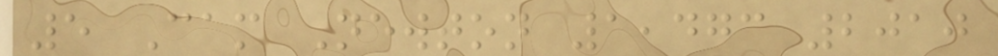5 Cam Newton 1,473 2010
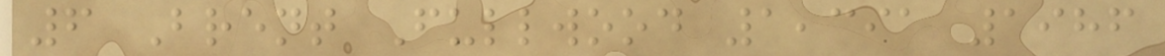6 Brent Fullwood 1,391 1986
